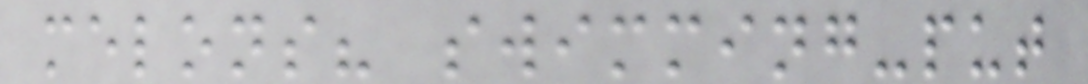melons? swimming-put
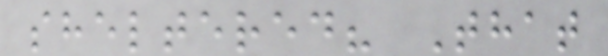sheltered? That
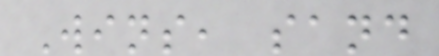Wins, sand
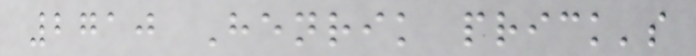2710 Henrik prick's
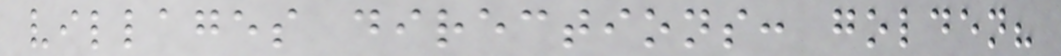villages directions: golden?
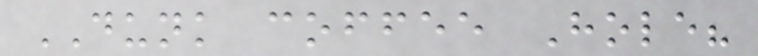DUNK coffee Hole?
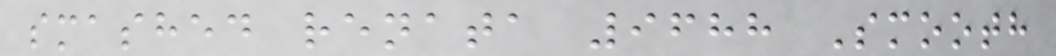smashed renata 9688 Smooth
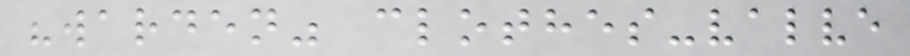"warden" clothes-valve
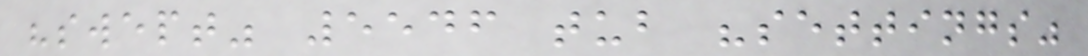"swept" 5546 tub "settings"
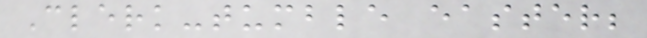Clerk-tumble easter;
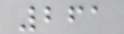261
